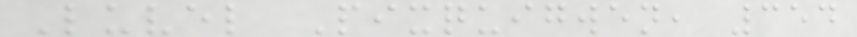Luvel Pixquigwen, 354
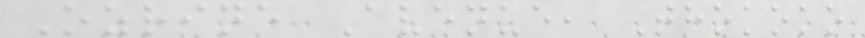Ozrine Avenue, Thokoko
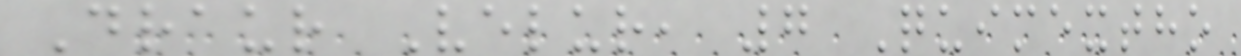Draur Velur, 7 Quimextho
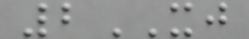2XJ
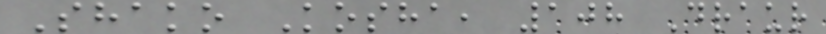Shako Kosha, 108 Draur
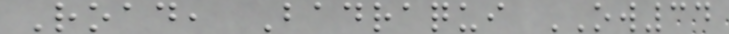Road, Badraqui OW34
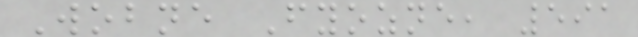Wobne Fyozne, 591
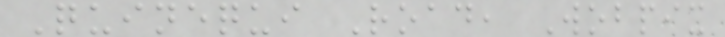Quinequi Road, Wobpix
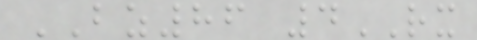BZ86 4RX
